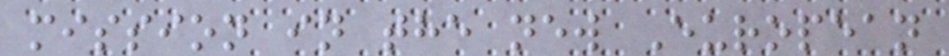mission in the new European
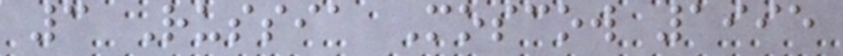3 Russia Moscow 1995
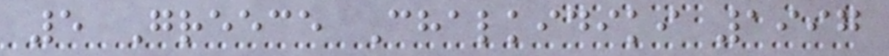5 Greece Chalkidiki 1997
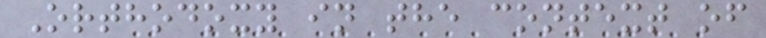Orthodoxy in the context of
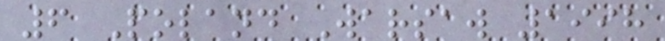6 Poland Warsaw 1998
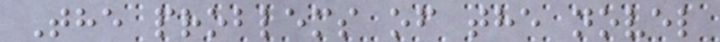The problems of the novel
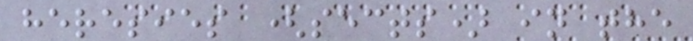heresies (sects) in the
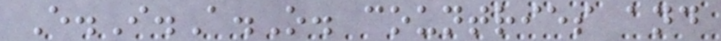E.I.A.O. countries and
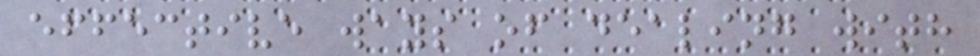effective ways of dealing with
